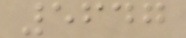5647
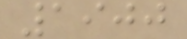1900
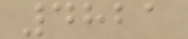4821
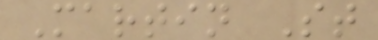Martin St
